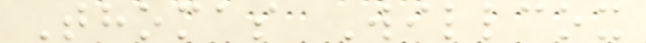Thomas Willcox
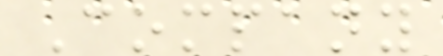Company
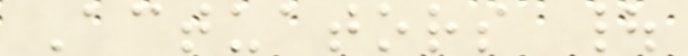Actuators |
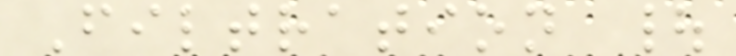Filtration |
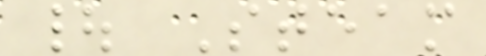| Steam
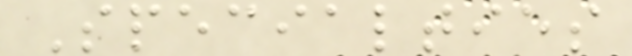Specialties
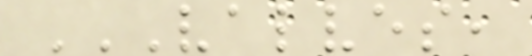VALVES,
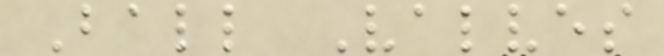Ball Valves
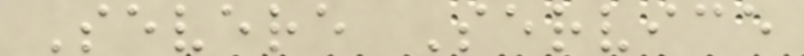Severe Service
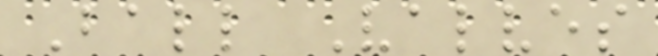Ball Valves
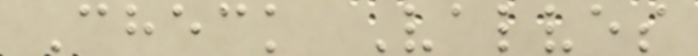Check Valves
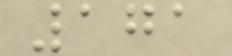171
